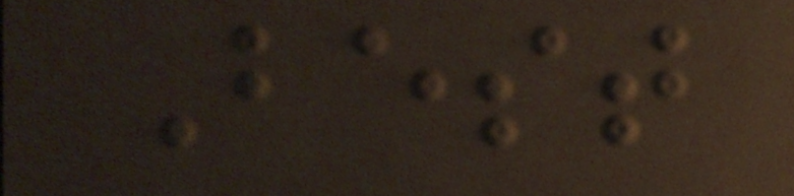Best
